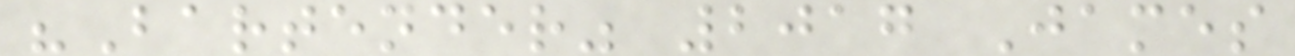"Bartender" 2017 James
